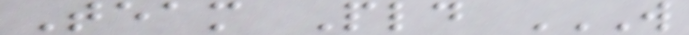Team Pld W
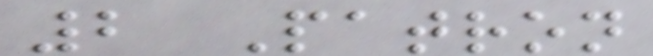2 Patron
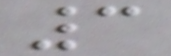3
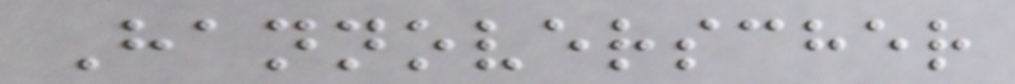Hannoverscher
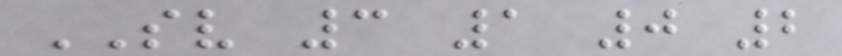SV 3 1 0 2
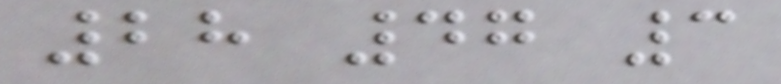28 47 3
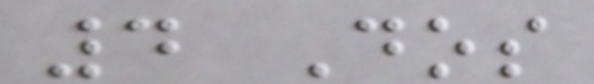4 Dos
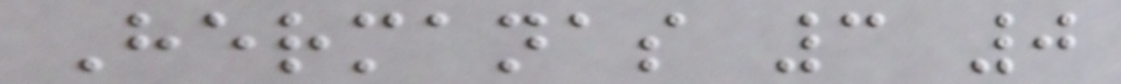Hermanas 3 0
